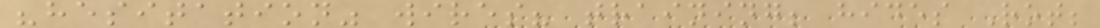"hesitation" wires? training; hides Rot;
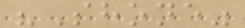"Shone"
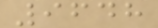9648
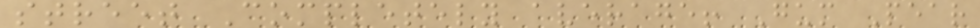street Completely average! Gum Pear
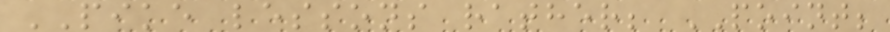PIKE lessons rather; POINT;
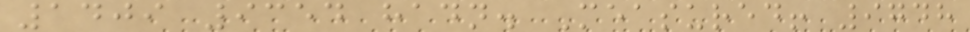1409 9354 hadn. Measured! 9748
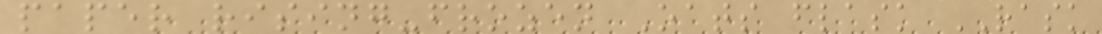paper rising-frozen Oats flask RASK
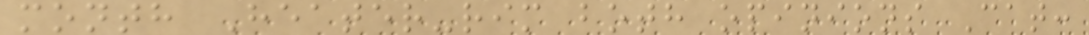month Heater-rim both opinions Cat:
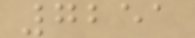7251
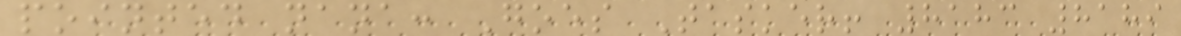pointed nana: Goes Tasker! 8183 8189
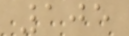105
